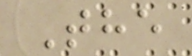The
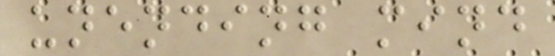unending mind
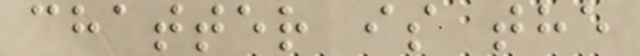chatter is the
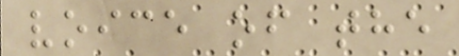voice of the
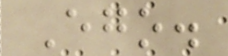Ego.
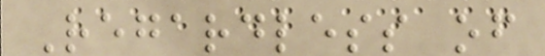Regardless of
